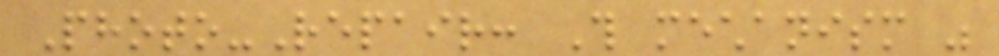Photo-Repair: This mechanism was
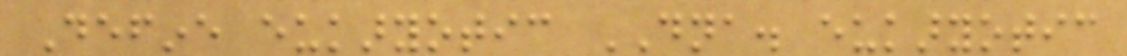Define eukaryotic DNA. eukaryotic
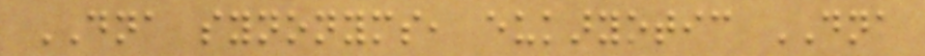DNA synonyms, eukaryotic DNA
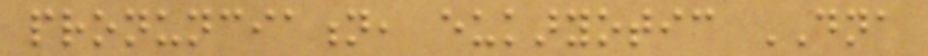pronunciation, eukaryotic DNA
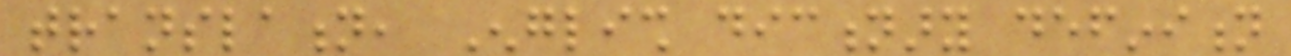translation, English dictionary definition
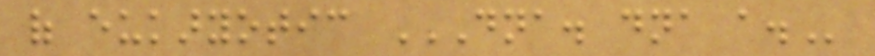of eukaryotic DNA. DNA A.
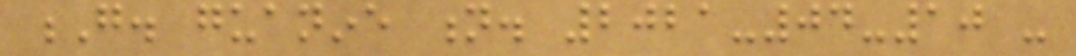G. guanine n. 2021-04-10 -
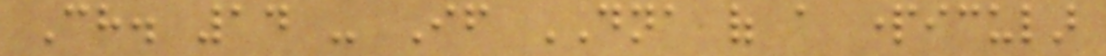Ch. 14 - If DNA of a particular
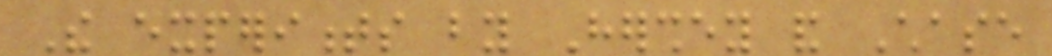The experiments by Hershey and Chase
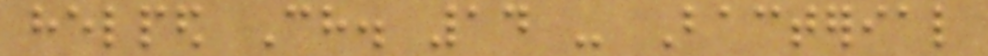helped Ch. 14 - Bacterial
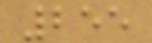255
